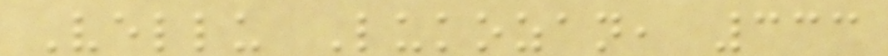Vellu Lukozan, 333
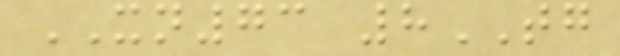XN73 8TG
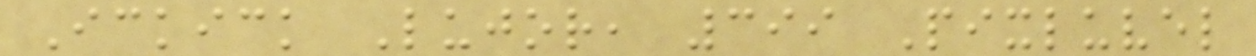Ickick Lujor, 399 Pixluvel
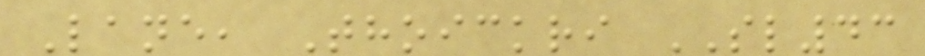Lane, Thoickri SL43
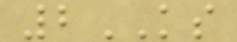2KS
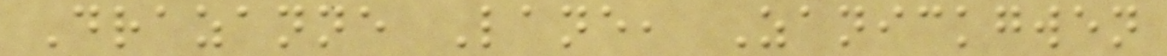Drazanne Lane, Zanickgwen
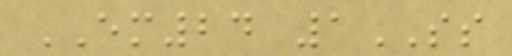EM24 1SS
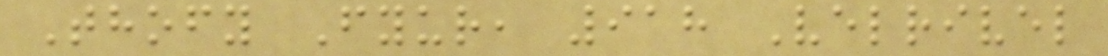Thofy Fyur, 918 Velrivel
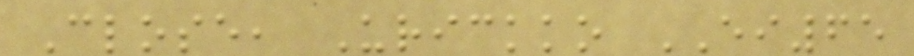Close, Urickko EI65
